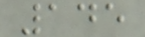145
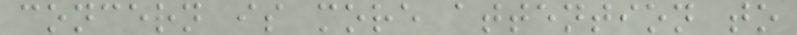concern is more attention to
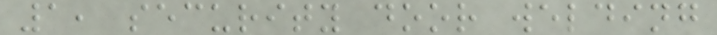1, security door welding
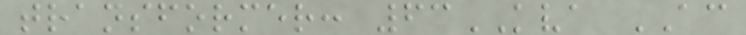transformer: 63KVA AC
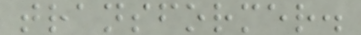transformer.
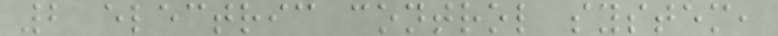2 electric control system,
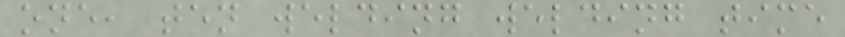one, ten welding welding time
